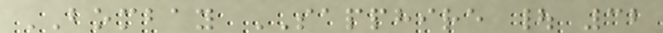BOMBAY SAPPHIRE | 32
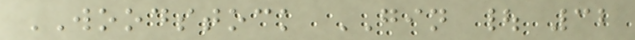WOODSTOCK GIN | 32
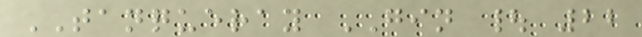TANQUERAY GIN | 22
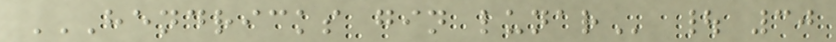HENDRICKS GIN LUNAR | 30
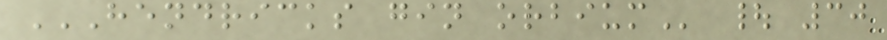HENDRICKS GIN ORBIUM | 30
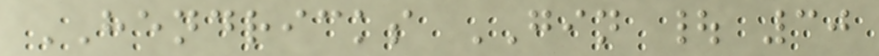HENDRICKS GIN | 30
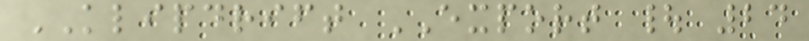KLIPDRIFT EXPORT | 24
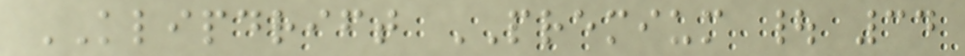KLIPDRIFT PREMIUM | 34
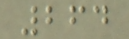264
